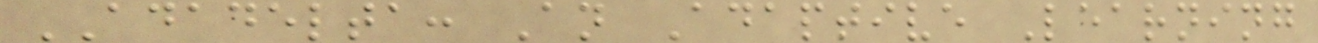ADADELTA: An Adaptive Learning
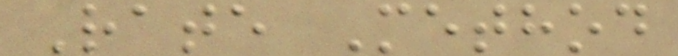Rate Method
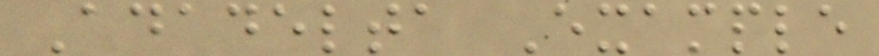Adadelta Example
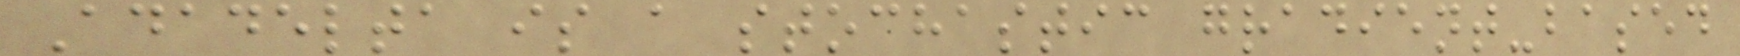Adadelta is a stochastic gradient-based
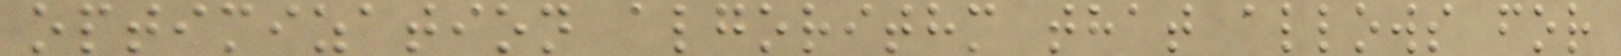optimization algorithm that allows for
